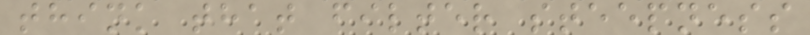think that filter steepness
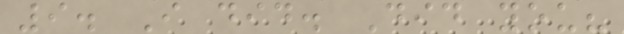9. I did. Did you?
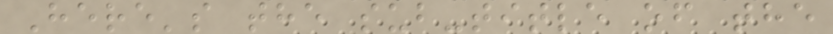Here's the sub-title of the
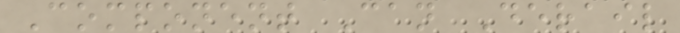Component Can Derail
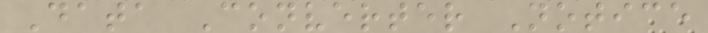Data Converter Notice
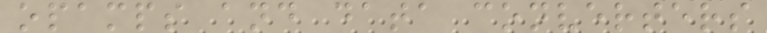opamps and data converters
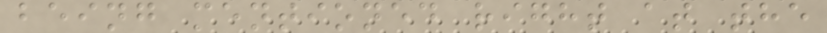being mentioned right at the
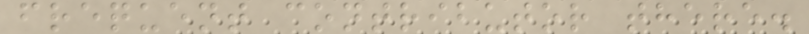frequent contributor there.
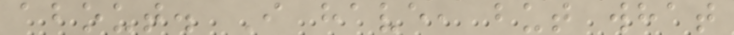about. I have, but what
